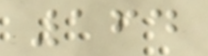164
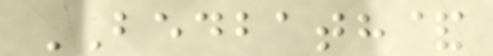BEDBATH&
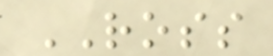ROSS
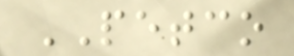PETCO
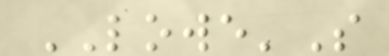LOWE'S
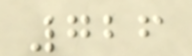726
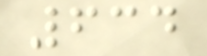634
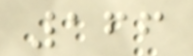166
